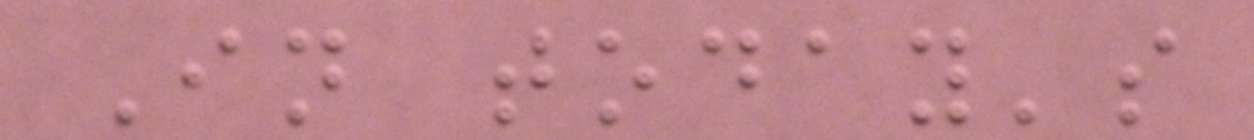In today's
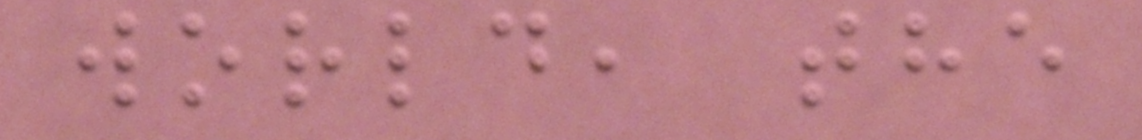world, the
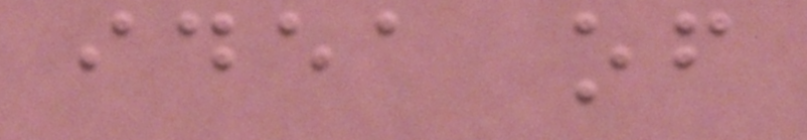idea of
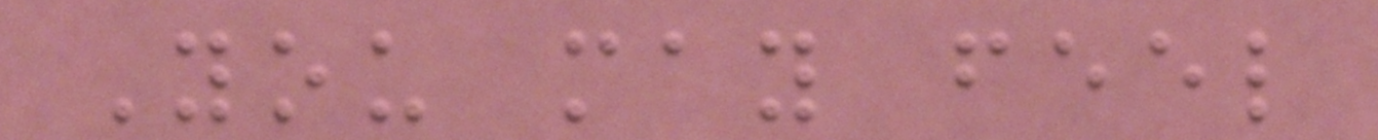You may feel
